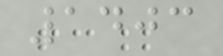1403
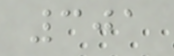301
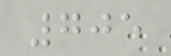705
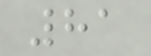81
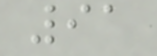91
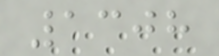1308
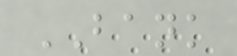BANK
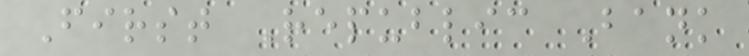First Republic Bank
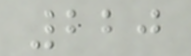220
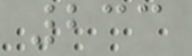233
